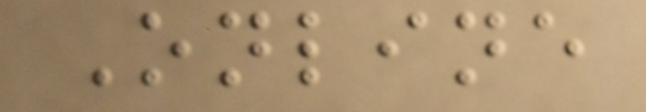Online
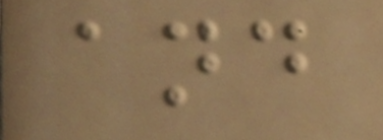and
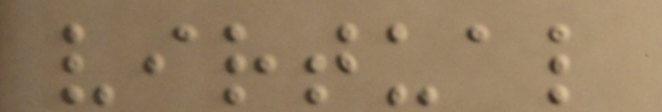virtual
